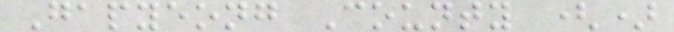Gapyeong County ()
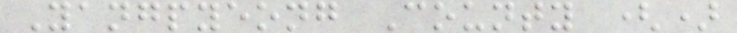Yangpyeong County ()
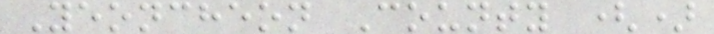Yeoncheon County ()
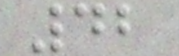42
